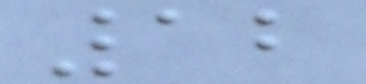12
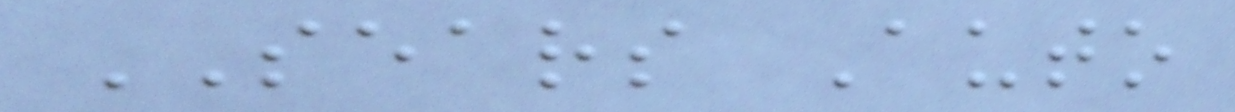SEARS Auto
